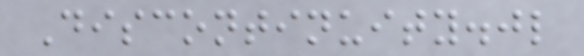Discontinuity.jl
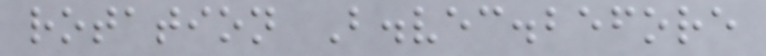rotation B.vec.before
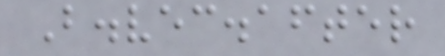B.vec.after
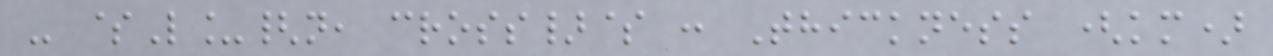- $L_{n, cross}$ : Thickness (km)
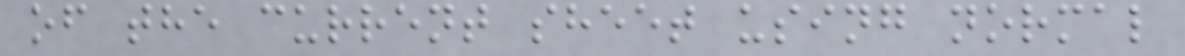of the current sheet using normal
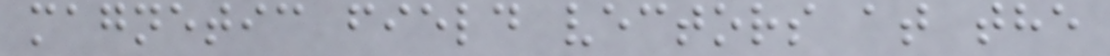magnetic field vectors at the
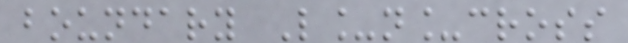boundary L_n_cross
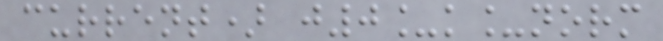current) j0_k_norm
